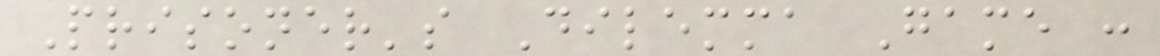Prisoner's Dilemma Game :
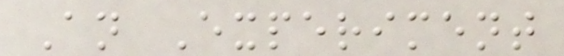An Experiment
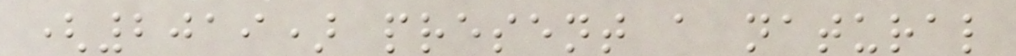(2019) present a natural
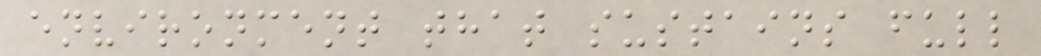environment that sustains full
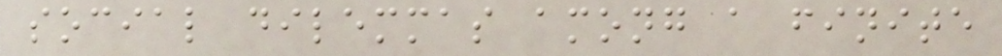social dilemmas among a finite
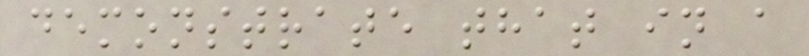demonstrate that in a
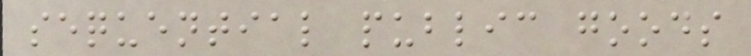sequential public goods
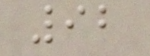92
